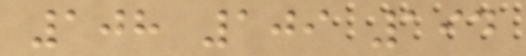108 109 194
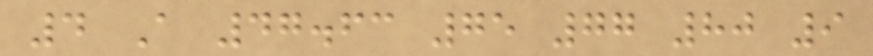4 A 47.63 75 77 80 9
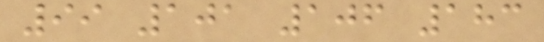99 101 106 183
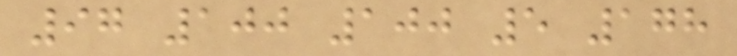97 100 100 5 178
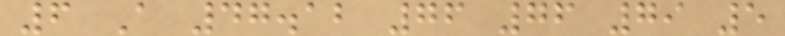6 A 47.12 76 76 79 5
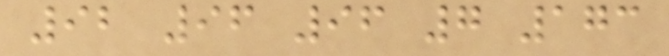92 96 96 7 173
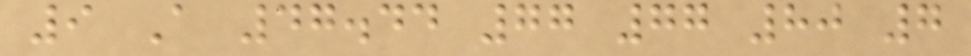9 A 47.44 77 77 80 7
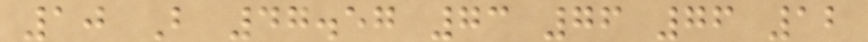10 B 47.57 73 76 76 12
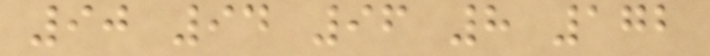90 94 96 8 172
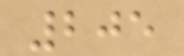205
